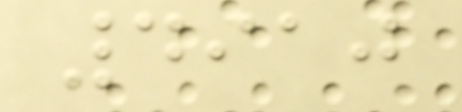4910
